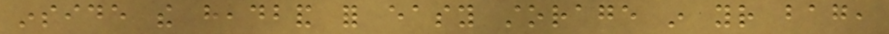inside the headband for easy storage in your bag,
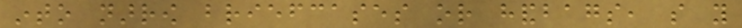into narrow briefcases or handbags, so you
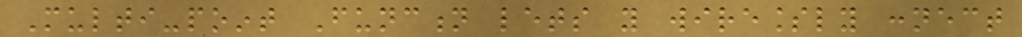Multi-point Function lets you wirelessly connect
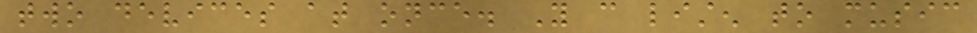two devices at once. You can listen to music
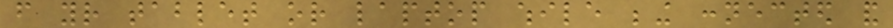from your tablet or laptop while being connected and
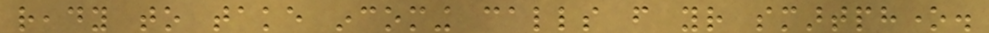ready to take incoming calls from your smartphone.
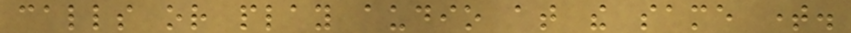calls or play audio at the same time.
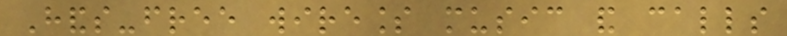Hands-free wireless music and calls
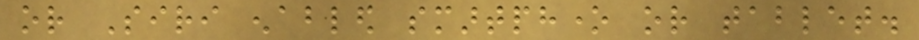or Siri enabled smartphone or tablet.
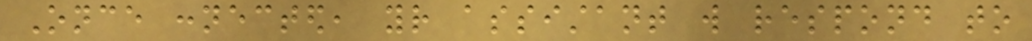Once connected, your assistant will respond to
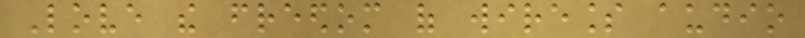Love the freedom of wireless audio
